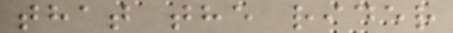that the rider
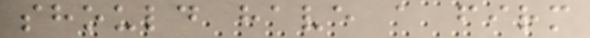should have a firm
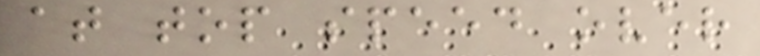at top speed over
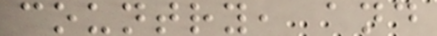country, and
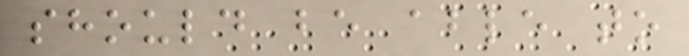should be able to
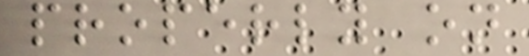properly on
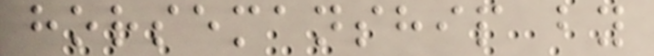horsemanship by
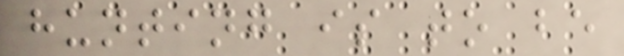hunting is to be
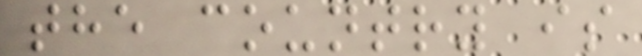the country is
